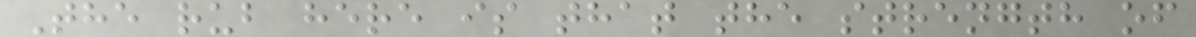The rub here is that the strength of
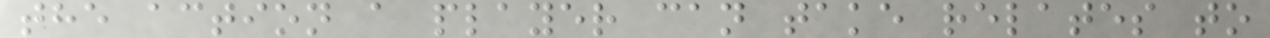the action a player can take relates to
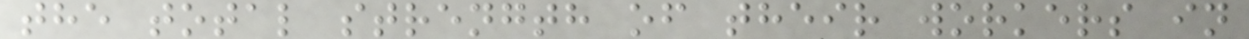the total strength of their workers in
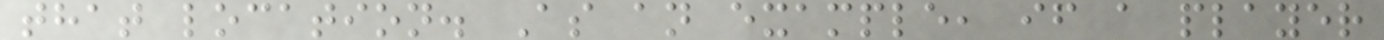that location. As an example, if a player
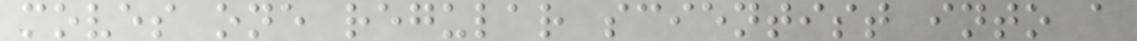moves one regular scientist into a
